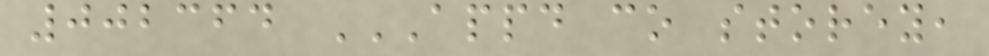002364 APPD CO STOREY,
